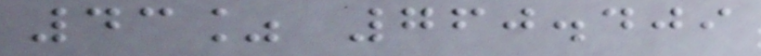43% 760.409
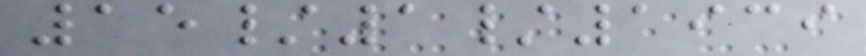15/1/1939
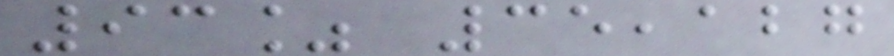93% 35,127
